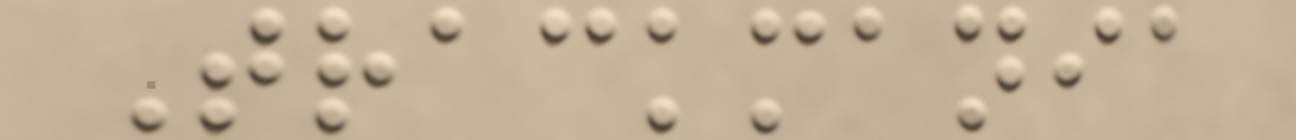Trackmania
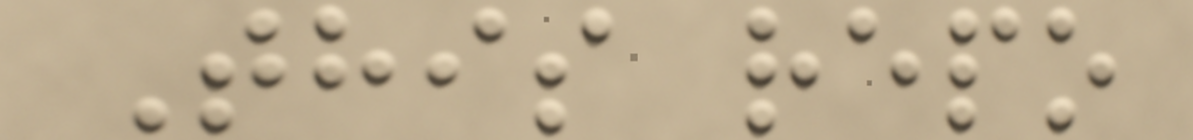This repo
